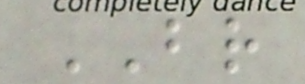BR
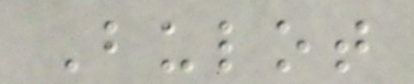Bulot
